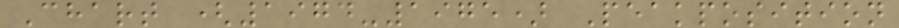Chart (1974-1975) Peakposition
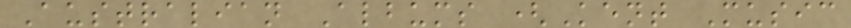Australian Albums (Kent Music
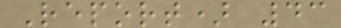Report) 43
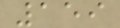159
